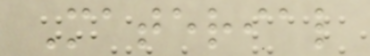Material
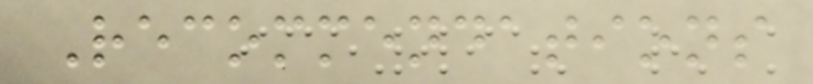Recommendations
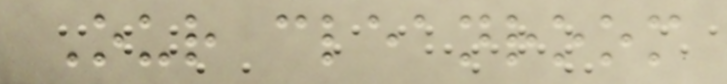Our cleanroom
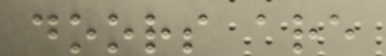doors are
